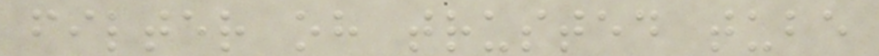filter oh trusted tube
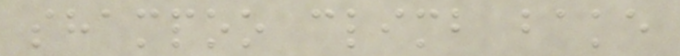shampoo climb bake
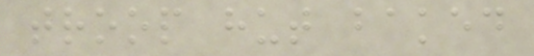troop hut baked
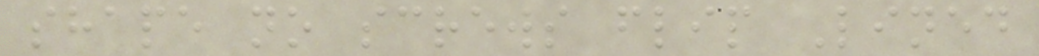shape no screws flip Lined
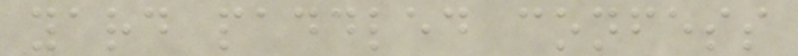yard paddled confess
